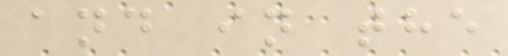and in the
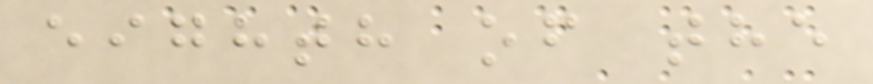eighth of the
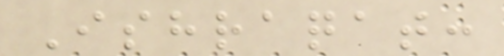Ishraqat:
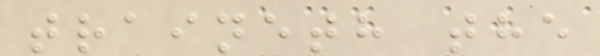traineth the
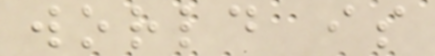world is
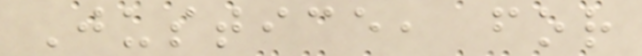Justice, for
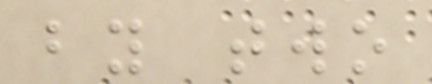by two
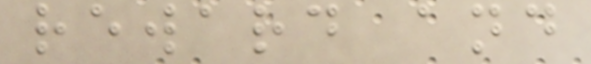reward and
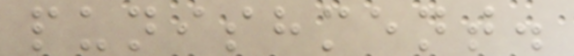punishment.
